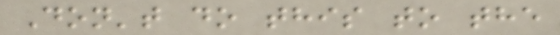Don't do this to the
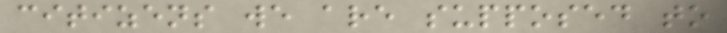citizens we are supposed to
